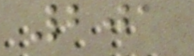201
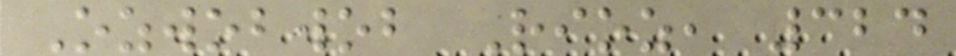Ozwobwob Rioz, 324
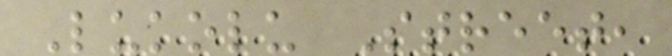Lukolu Street,
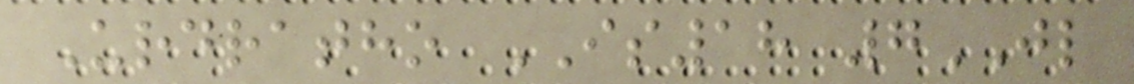Urdratho IS18 7JL
